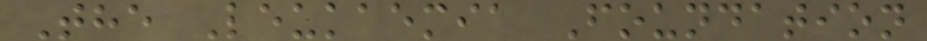The Leukaemia Foundation
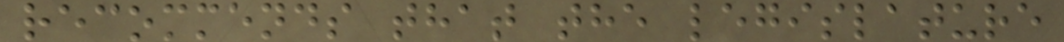recommends that the legislature
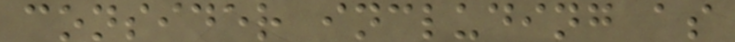consider including as
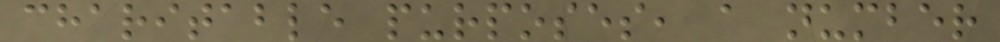charitable purposes, a number
